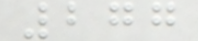277
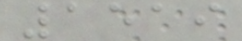1519
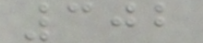302
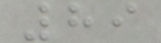89
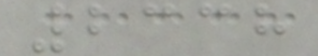2338
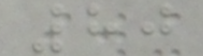80
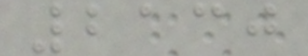2130
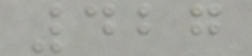427
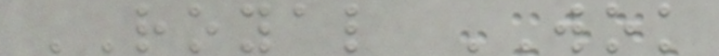ROYAL WOK
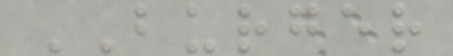BURGER
